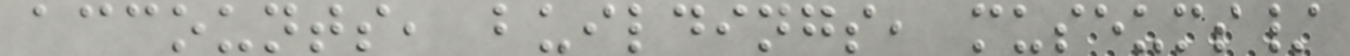accounts, buildings, museums/
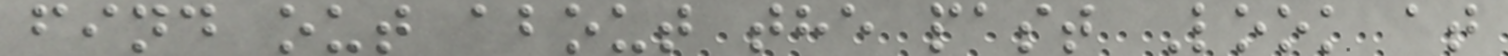find out about the past Look at
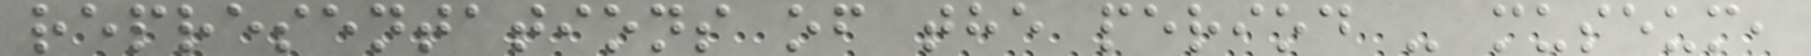representations of the period - museum,
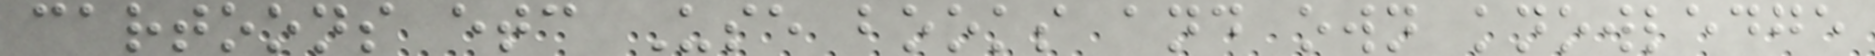cartoons etc Use books and own knowledge
